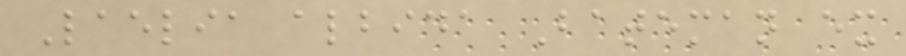Laelia albida Bateman ex
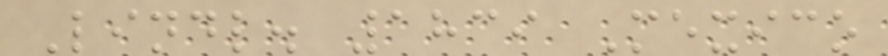Lindl. 1839 Mexico
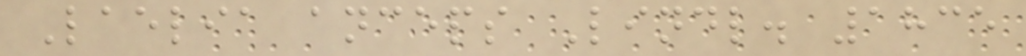Laelia anceps Lindl. 1835
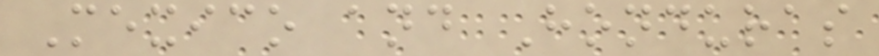Mexico and Honduras
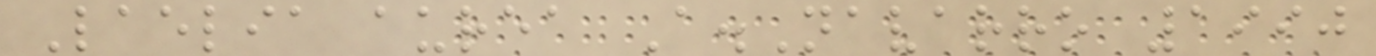Laelia aurea A.Navarro 1990
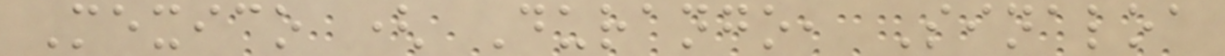Mexico ( Durango, Sinaloa
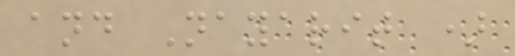and Nayarit )
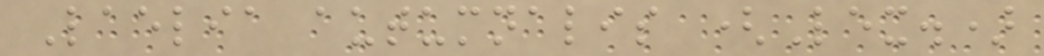Laelia autumnalis (Lex.)
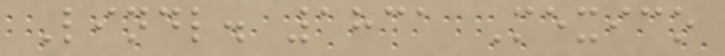Lindl. 1831 Mexico
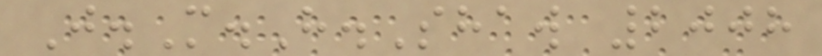J.M.H.Shaw 2008
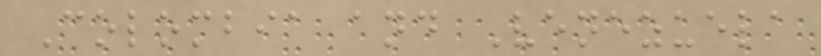Colombia and Venezuela
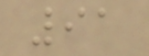91
